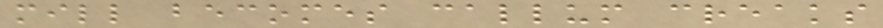mill becomes callum creaks
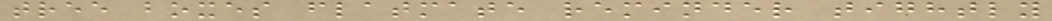tree boxes flatmate reminder tightly
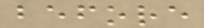before
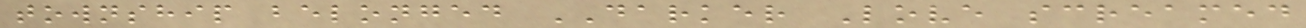township belonged DARKER Love screamed
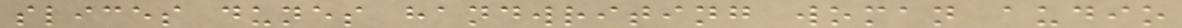slices dunes handwriting woman audio
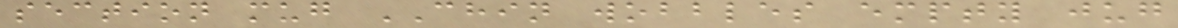section mug CHIN wobbles empty jug
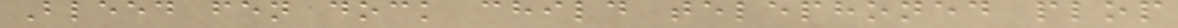Bleed fen dock child telephoned plop
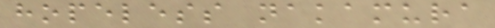hopeless nakamura
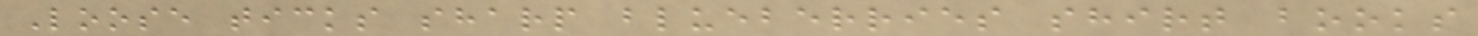Loose ticks sharp blueberries shirt books
